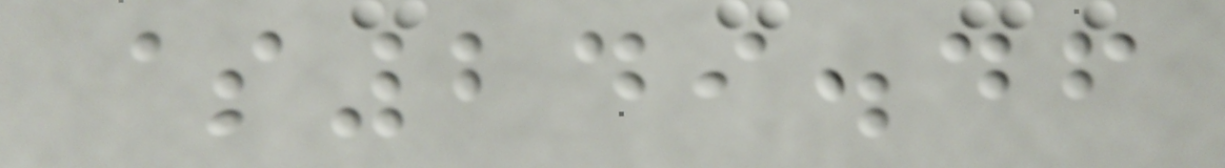$249.46
